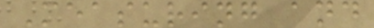Measuring and
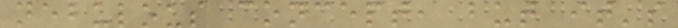nebulous concept, but it's
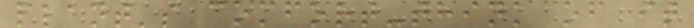plant's comfort-think of it
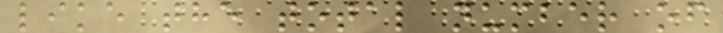like the total number of
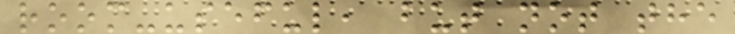room-useful, but not the
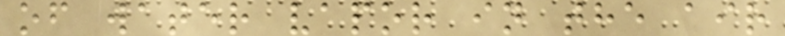of water vapor in the air
